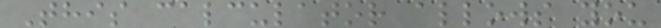This calculator allows you
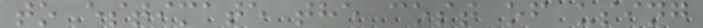to estimate the cost of using
